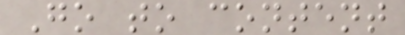Go to content
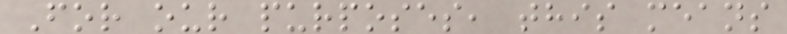For our purposes, this means
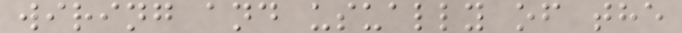wiring and usually of the
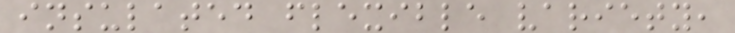insulated flexible variety,
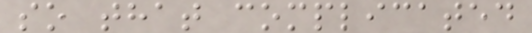so that complicated
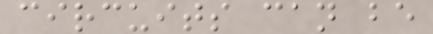circuits can be
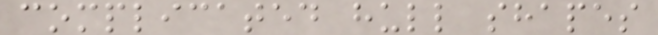complicated hull shapes
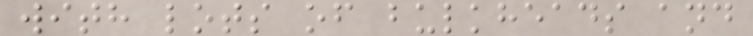with lots of bulkheads and
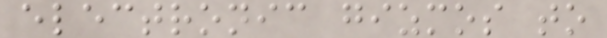electronic gizmos to
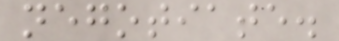negotiate.
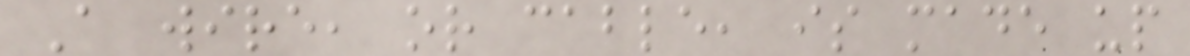A wire, or cable, is made up
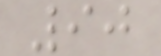90
